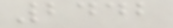2442
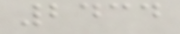2434
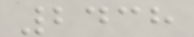2438
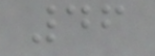46
